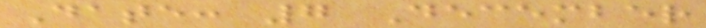Date: 7 December
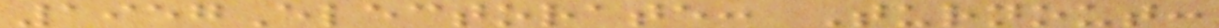1957Electorate: Turnout:
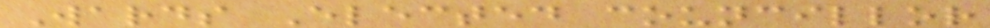Wards Elected councillor
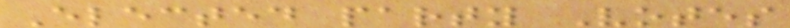Elected party Votes
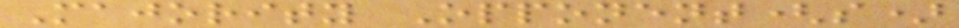Majority Opponent(s)
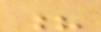?
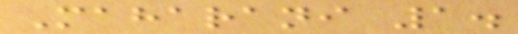Maharani 1.
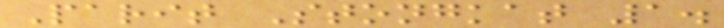Parit Stongkat 1.
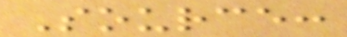Source:
